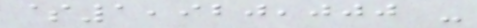$1,920,000 -
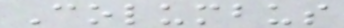Columbus
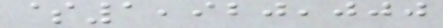$1,920,000
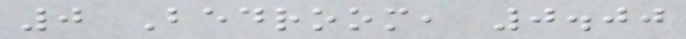0 Bedroom, 0.00
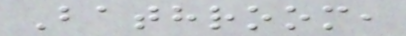Bathroom,
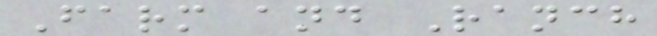Farm and Ranch
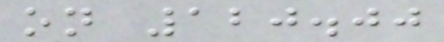on 120.00
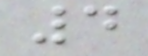4
